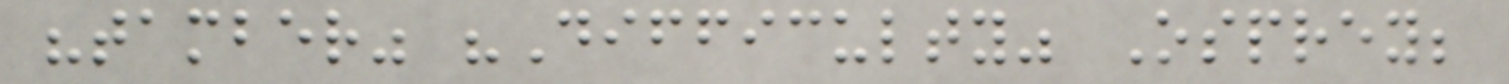"tamber" "Difficulty" Osprey;
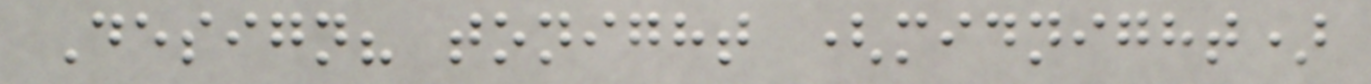Design? tonight (midnight)
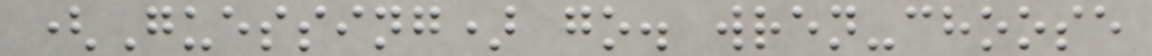(Guessing) go. wren-choose
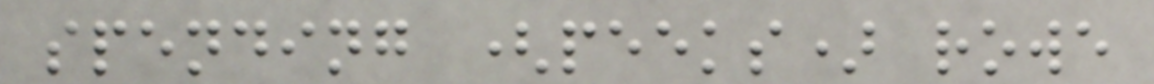spending (peeks) rowe
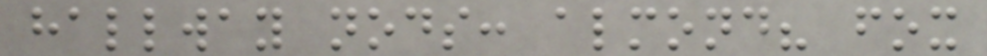hallway nods: almond? fox
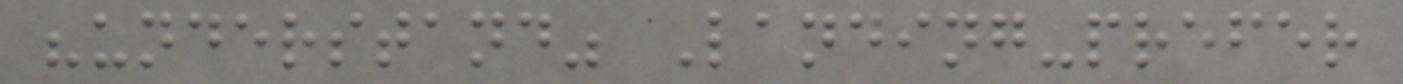"understand" Landing-prefer
